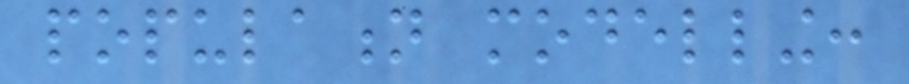population modelling:
